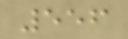556
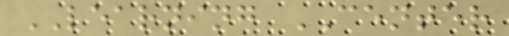LEARNING CENTER
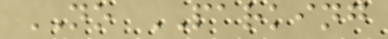NO PARKING
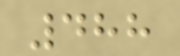488
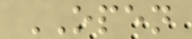OPEN
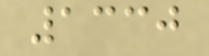1330
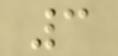3
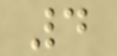4
